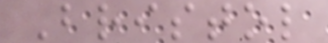Bristol
